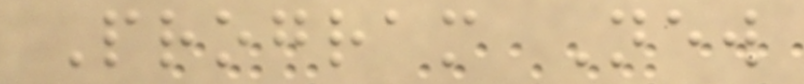Program New
